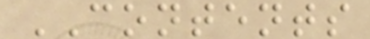CONTENTS
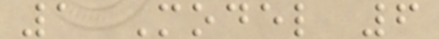1 Model 6
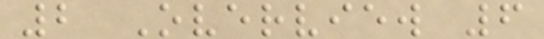2 Overview 6
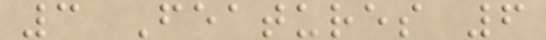3 Features 6
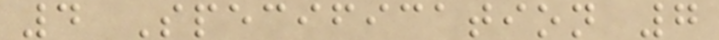4 Specification 7
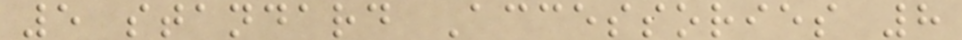5 standard Accessories 8
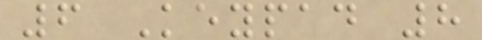6 Keypad 8
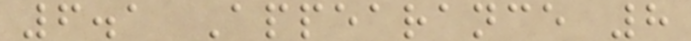6.1 Appearance 8
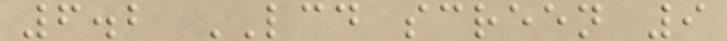6.2 LCD screen 9
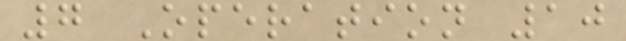7 Operation 10
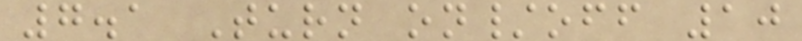7.1 Turn on/off 10
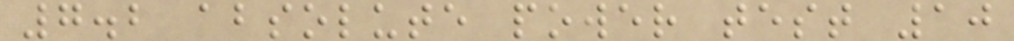7.2 absolute power test 10
